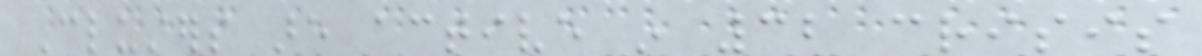Clusters are active in 32 crisis
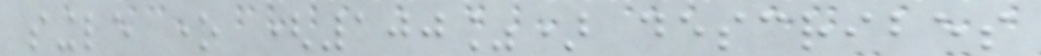single one (100%) describes
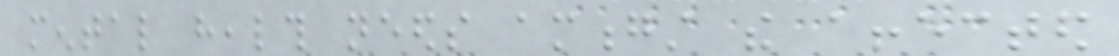mental health needs amongst the affected
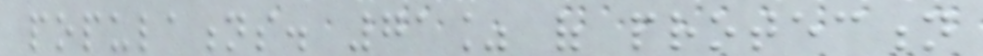populations. 71% of protection
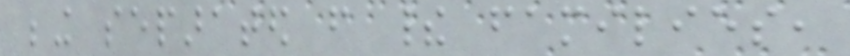being separated from their families,
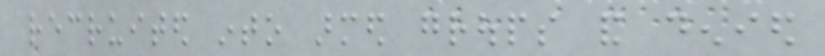recruited into armed groups and denied
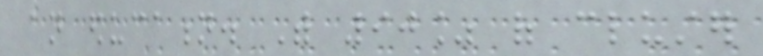an education. With 90% of cluster
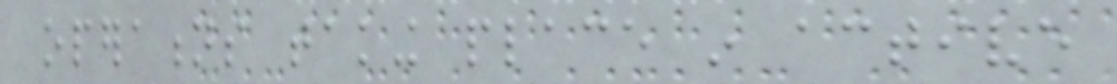operations taking place in active
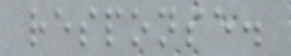response.
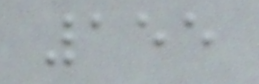155
